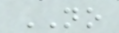NO
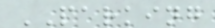PARKING
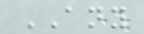ANY
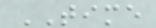TIME
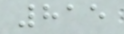815
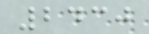2430
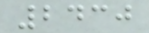2430
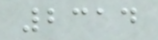2314
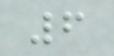6
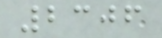2306
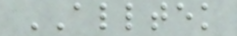ALLTEK
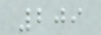209
